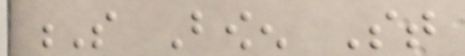S Bowen St
